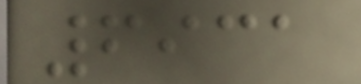6931
